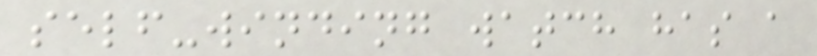self-winding watch has a
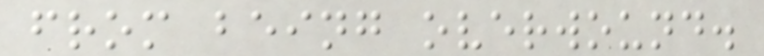from being overwound.
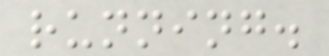running.
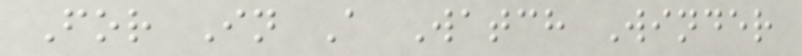For In A Watch Winder
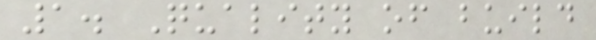1. Quality of build
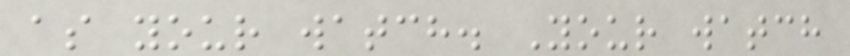as your watch. Your watch
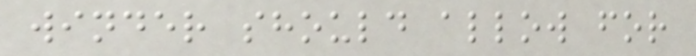winder should allow for
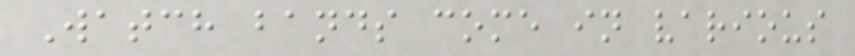Watch bands come in various
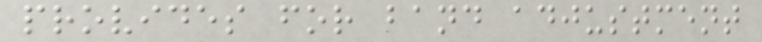provides for band adjustment
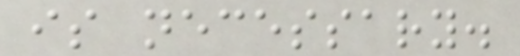is necessary.
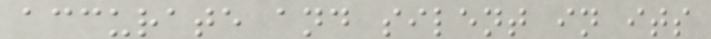accurate and silent in its
